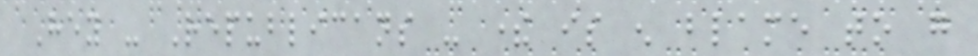Hey - Republicans - there is enough blame to go
